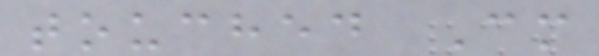touched Cm
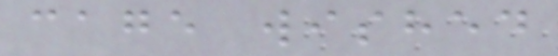cage wished
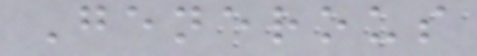Generous
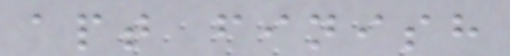apt finish
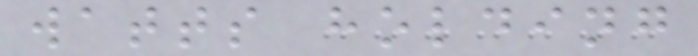watts holding
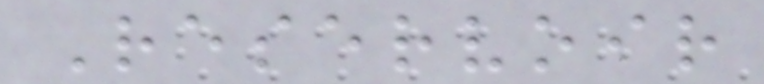Reservoir
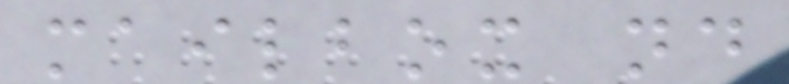mailbox nd
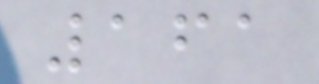161
